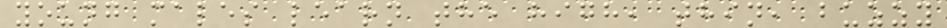young males learn the high, thin, buzzy
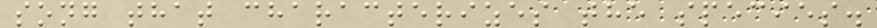song that characterizes the species.
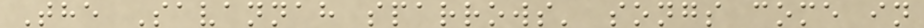The Savannah sparrows' songs come in
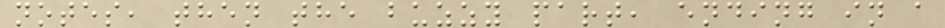notes, then the buzzy part, ending in a
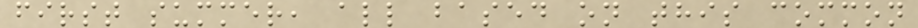first summer, all based on this common
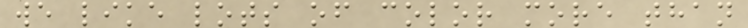we like lots of color more than
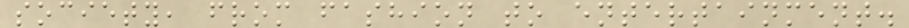society, from fashion to entertainment.
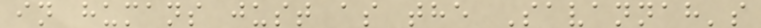in humans just as the Savannah's
